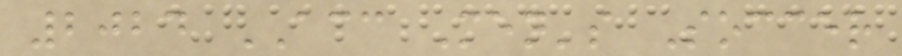2024 ACC Men's Soccer
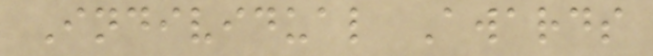Individual Awards
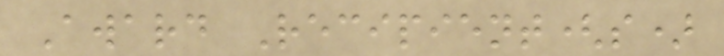Award Recipient(s)
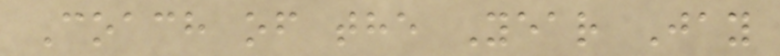Coach of the Year Jay
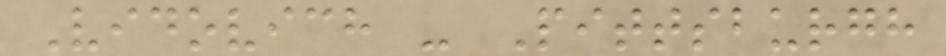Vidovich - Pittsburgh
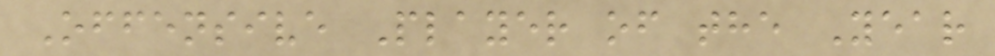Offensive Player of the Year
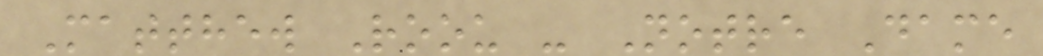Matthew Roou - Notre Dame
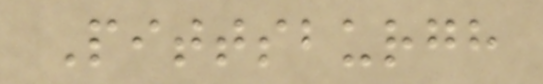Pittsburgh
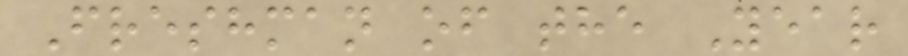Freshman of the Year
